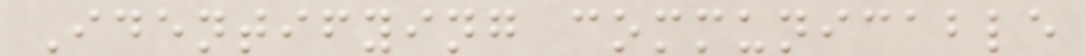Identifying communicable
